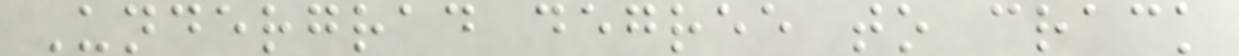Undergrad degree to crack
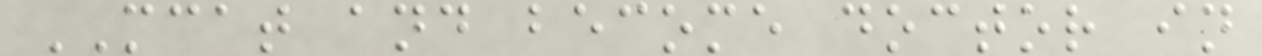MCAT and become doctor in
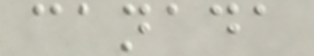canada
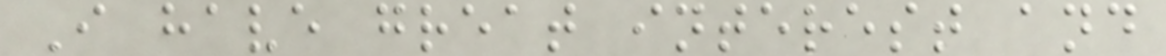I have great interest and
